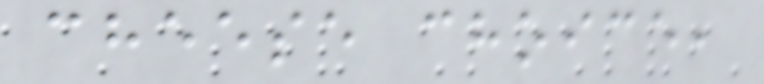cheese choice,
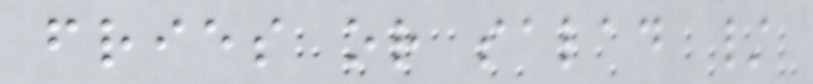fries or salad /
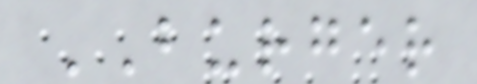BURGER
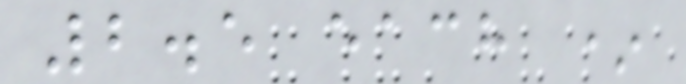2.5 each *
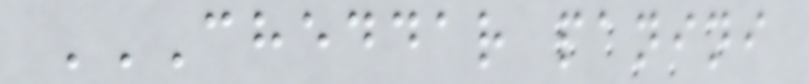CHEDDAR PANINI
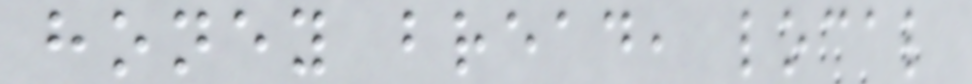honey bread, local
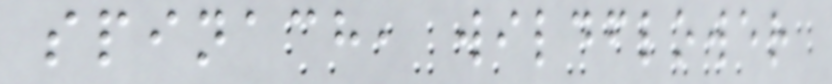spinach, wildflower
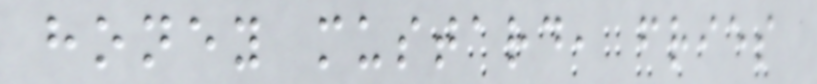honey mustard, fries
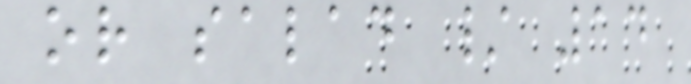or salad / 14
